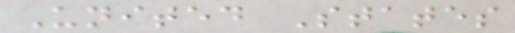United States
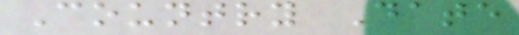Country Date
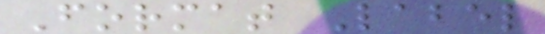Format Label
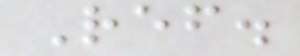Ref.
